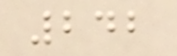242
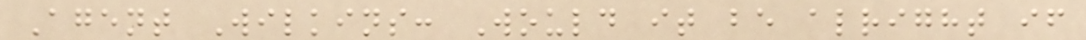Agent Wilkins: Would it be alright if
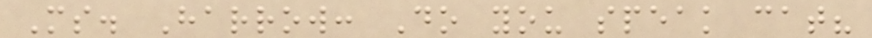Ms. Harrow: Do you speak cat?
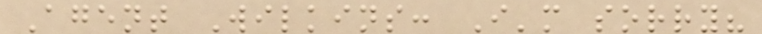Agent Wilkins: I'm sorry?
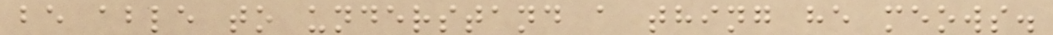be able to understand a thing he meows.
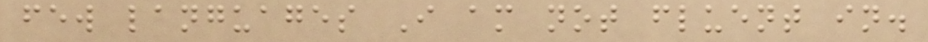few languages I am not fluent in.
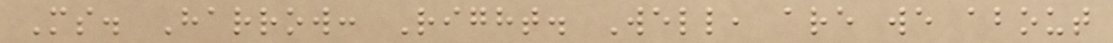Ms. Harrow: Right. Well, are we about
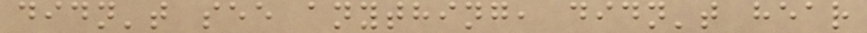didn't see anything, didn't hear
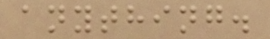anything.
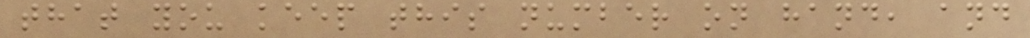that you keep this number on hand, and
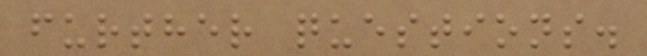further questions.
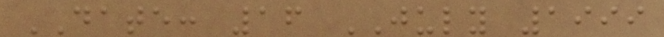DATE: 16 JULY 1999
